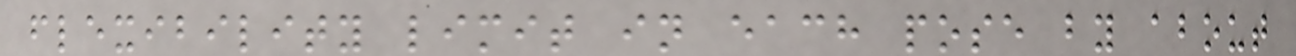flexibility limit in each pose by about
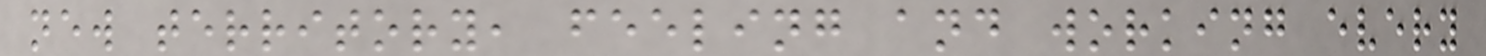new territory, feeling and working every
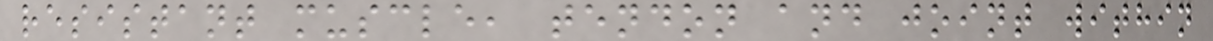resistant muscle, tendon and joint within
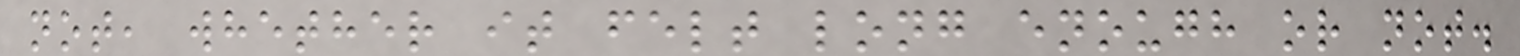not, whether it felt long enough or not.
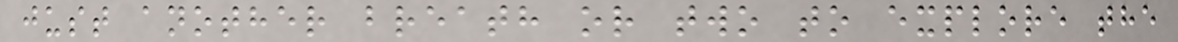just another breath or two to explore the
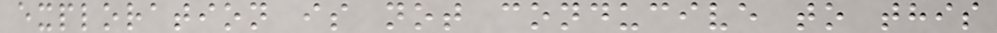exploration is not conducive to this
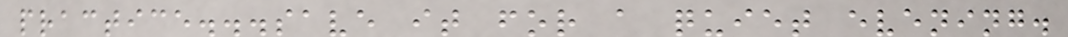practice...save it for a quiet evening.
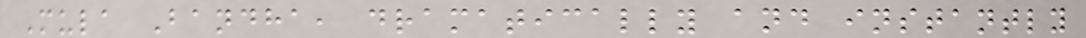Mula Bandha, dramatically and instantly
